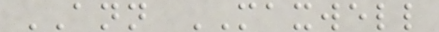ANN MAXWELL
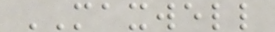MAXWELL
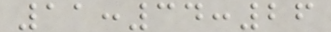11:34:26
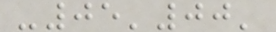-05'00'
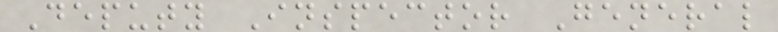Deputy Inspector General
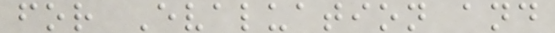for Evaluation and
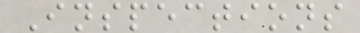Inspections
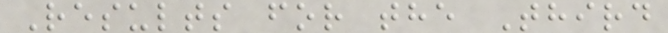Results for the Third
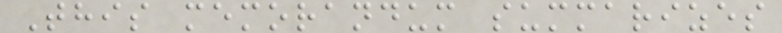This memorandum summarizes
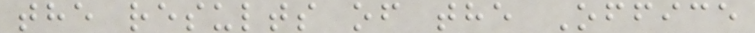the results of the Office
